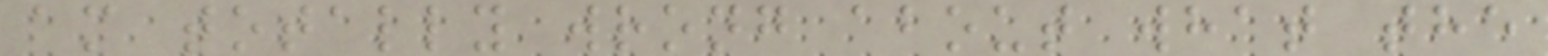am totally wrong about what the
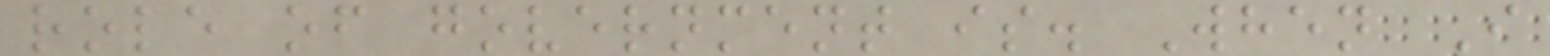role of government is. When I
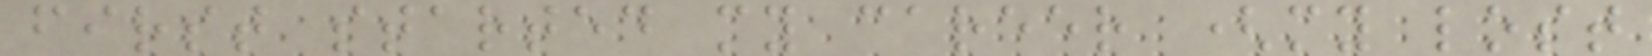first started my career (my lost
